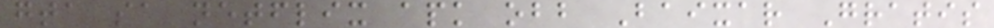gta sa netflix apk obb Baixar Gratis
